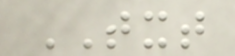TXT
